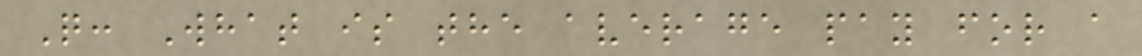Q: What is the average pay for a
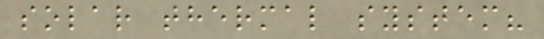solar thermal system?
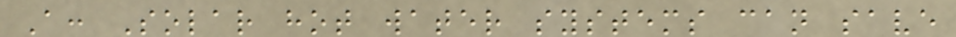A: Solar hot water systems can save
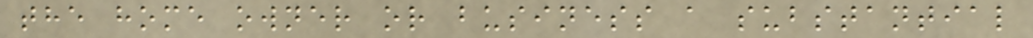the home owner or business a substantial
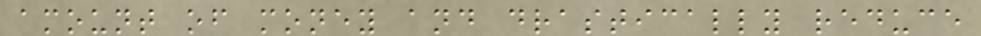amount of money and drastically reduce
